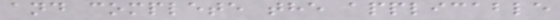and complete the applicable
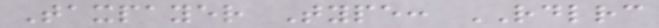Taxpayer Type: RDLRC
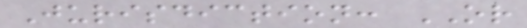Jurisdiction: OR
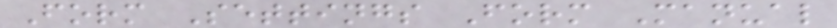Form Settings Form Manual
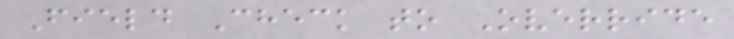Field Check to Override
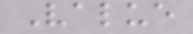Value
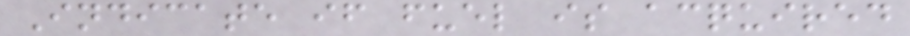Indicate if fuel is acquired
